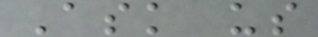Ask us
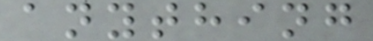anything
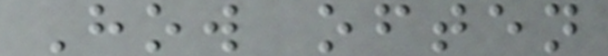How often
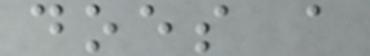does a
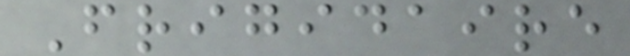Frigidaire
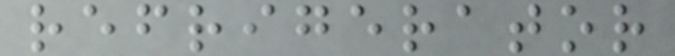refrigerator
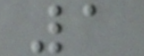1
